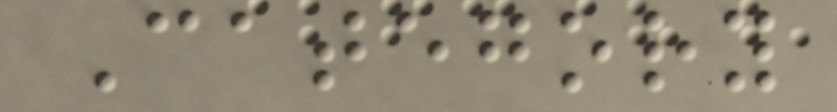Category
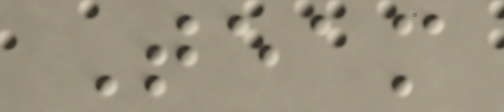Team
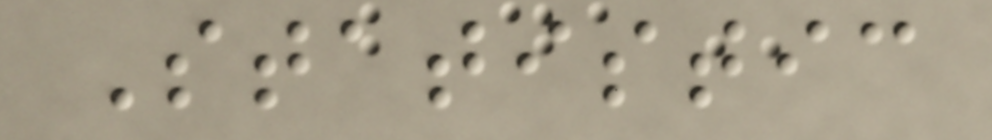Statistic
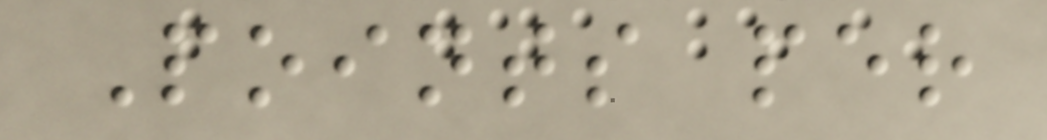Points per
